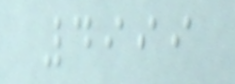4999
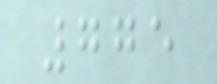775
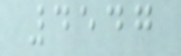4547
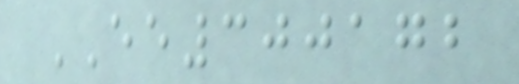EE300172
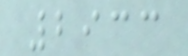2933
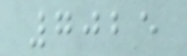7025
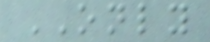ONLY
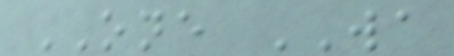ONE WA
